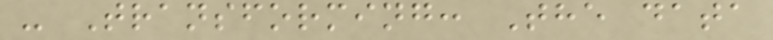- Transforming: The data
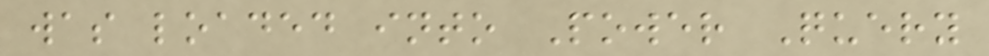was loaded into Power Query
